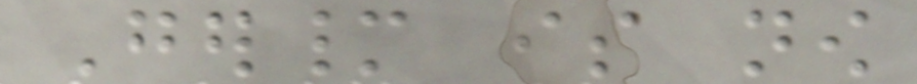Germany is now
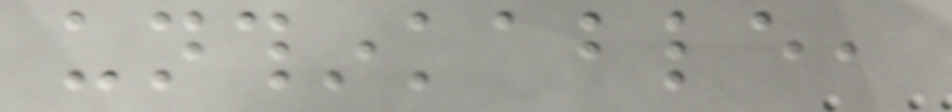unthinkable,
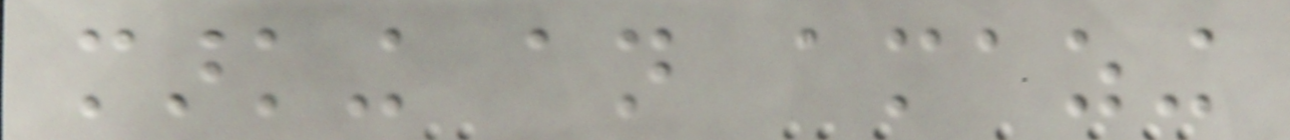marking an amazing
